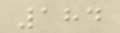184
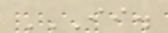II.
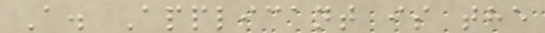A. Applicant is the
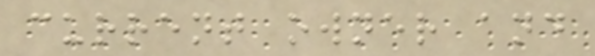current owner and
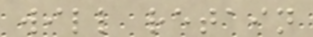will retain
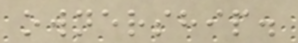ownership.
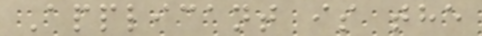Applicant is the
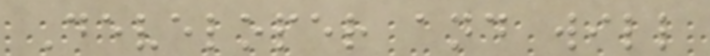Developer and will
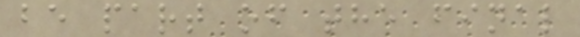be part of the final
